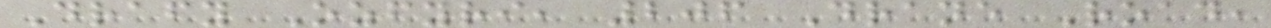Drafy Ozfyri, 206 Drane Road,
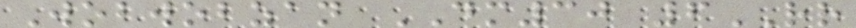Wobwobzan DM30 6RR
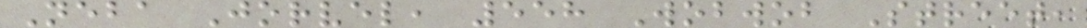Neba Jorvel, 558 Wobwob Street,
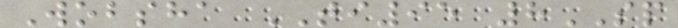Wobsha TI95 8SP
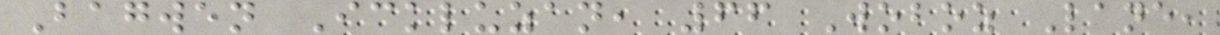Bagwen Ickluzan, 66 Woboz Lane,
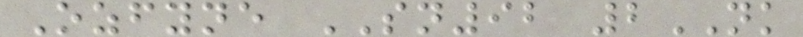Ozfyne SN92 2NK
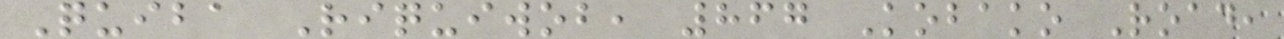Quiba Riquiwob, 867 Kobako Road,
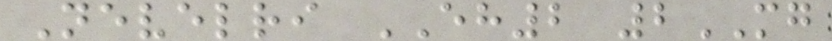Nevelri EH2 2MG
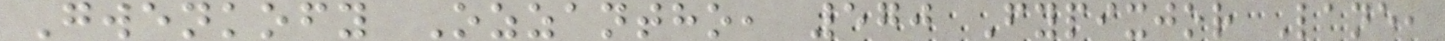Gwenkofy Ozzantho, 570 Fypixjor Lane,
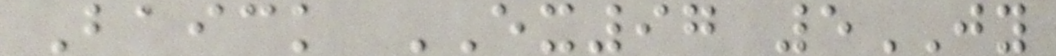Baick EX97 5JY
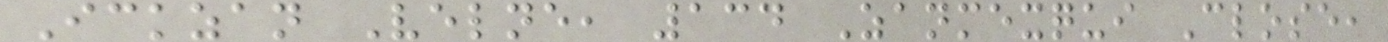Ickzan Velne, 134 Zanmexqui Close,
